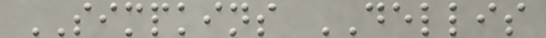SIMPKINS DELLIS
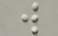w
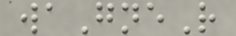waGneR
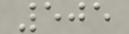505
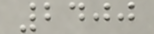2400
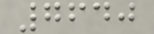7640
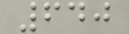640
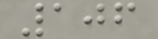106
